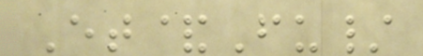Et&Fu/
